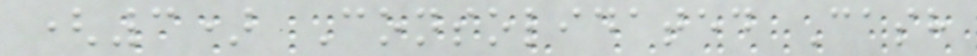(3) Consolidated Cash
